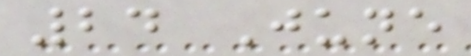24 June
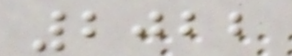2022
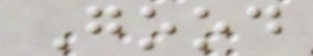Good
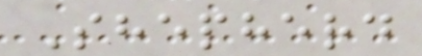Shepherd
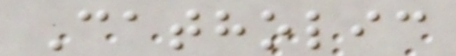Catholic
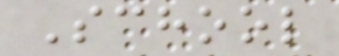School
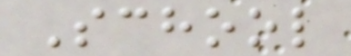School
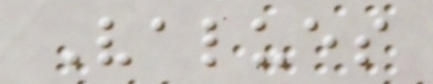Values
